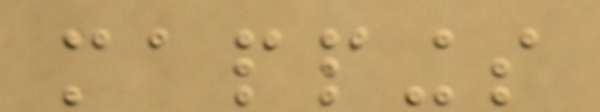mappings
